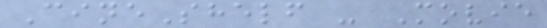CineShelf - Movie
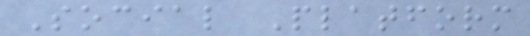Social Platform
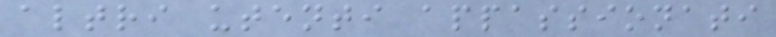altri utenti appassionati
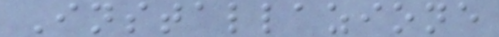Installazione
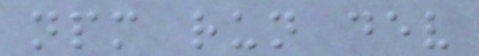npm run dev
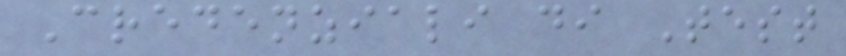Credenziali di Test
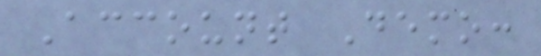Account Demo:
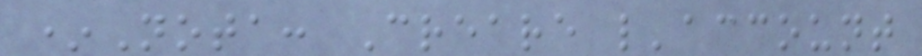*Nota: Creare l'account
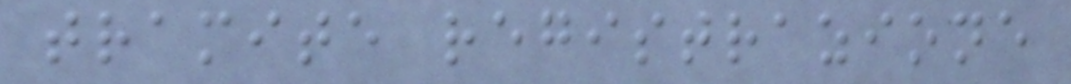tramite registrazione
